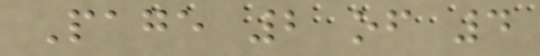Page 2 of 4
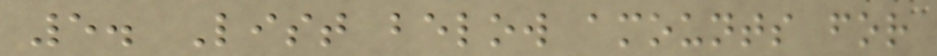5. List below amounts for
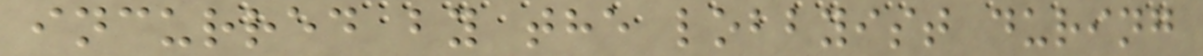incurred by the lobbyist during
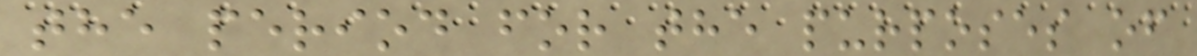the period for the purposes of
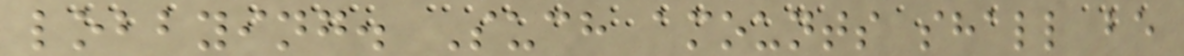lobbying. Such amounts shall be
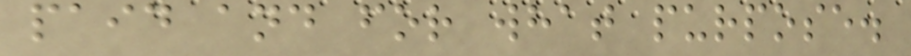paid and for what purpose.
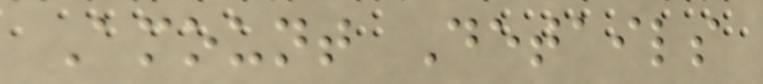Amount Details
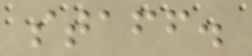staff.
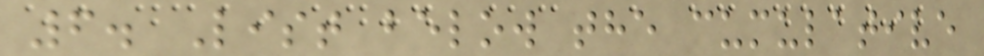6. List below the cumulative
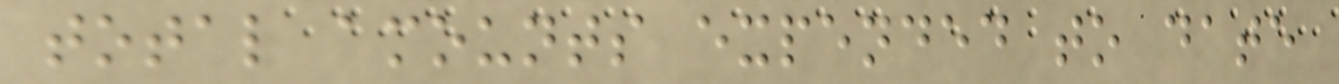total amounts expended to date
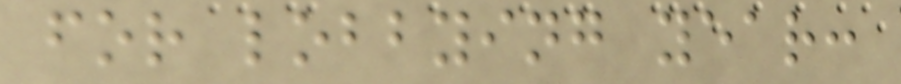for lobbying year:
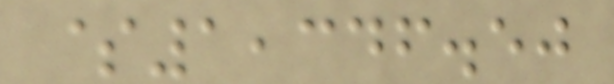$1,346.50
